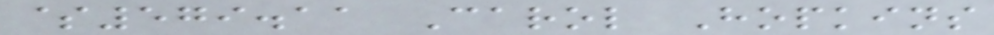$579.11 Carol Hopkins
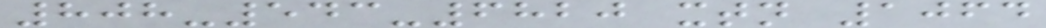808-543-6820 xtn 1064
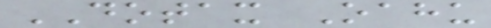DOTAX Oahu
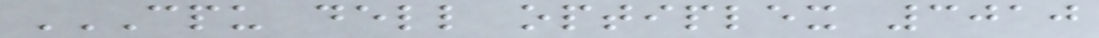CPU DELL OPTIPLEX 3010
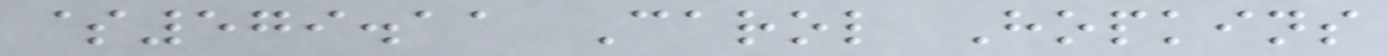$579.11 Carol Hopkins
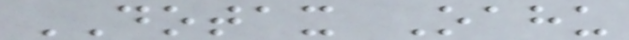DOTAX Oahu
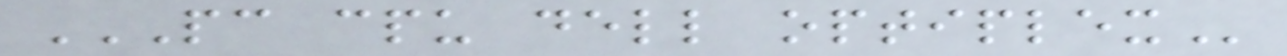PC CPU DELL OPTIPLEX
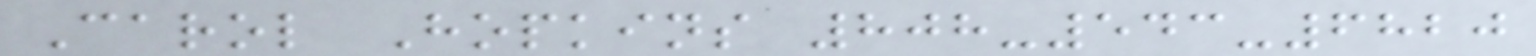Carol Hopkins 808-543-6820
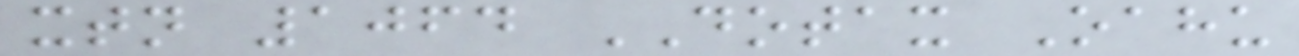xtn 1064 DOTAX Oahu
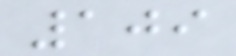109
